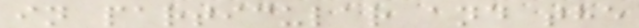in particular and the
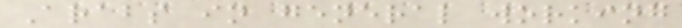Arabs in general working
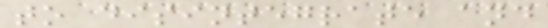to disintegrate and
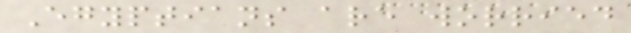Egyptians are worried
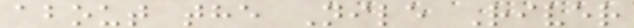about the Nile River
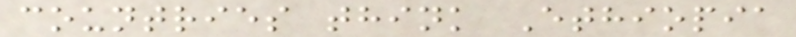countries think Ethiopia
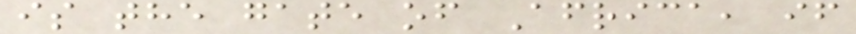is the gate of Africa, if
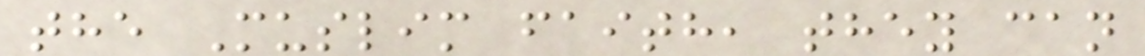the Muslim faith, they can
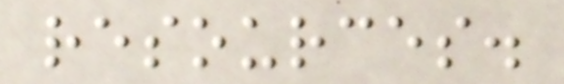resources.
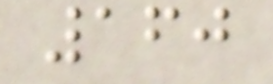160
